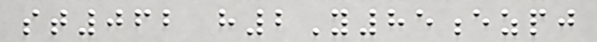st062 h2Y85ezpj
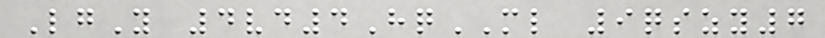LgY 4vd4HqML 9qszy7
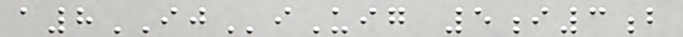a8IJiUig 5i3b
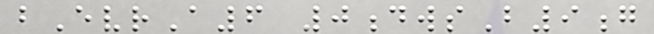bEvrA6 0dwsB9g
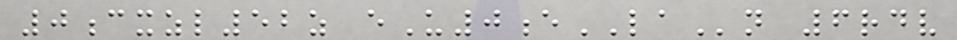0cxzl52z eU0eLAn 6rdv
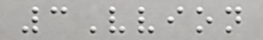3Vvion
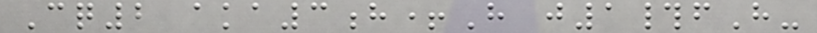Cq2 aka3h+H j1#fH-
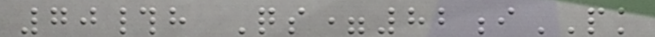70#h Qs=82iPK
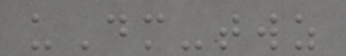uDm-twz
